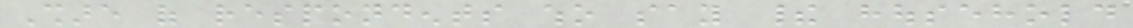Share of respondents who say their household
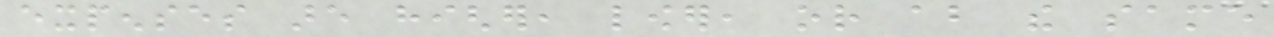expenses are higher, lower, or about the same
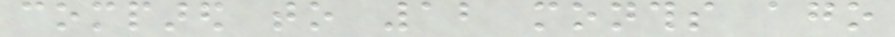compared to 12 months ago
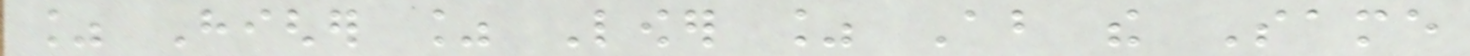% Higher % Lower % About the Same
